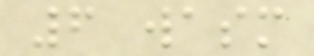6 wasm
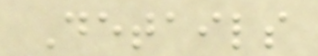Details
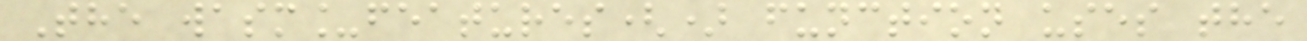The wasm_features() function uses the
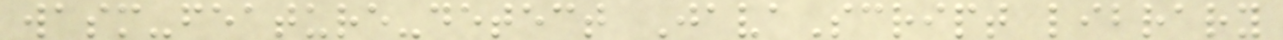wasm-feature-detect JavaScript library
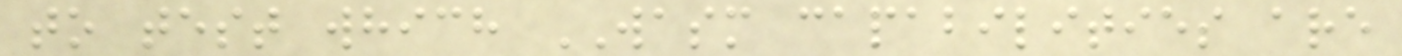to test which WASM capabilities are
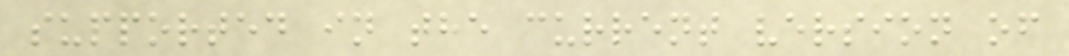supported in the current version of
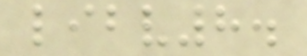libv8.
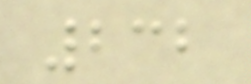232
